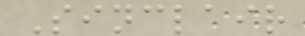Sinclair
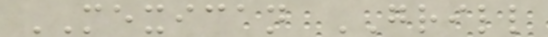MEXICAN GRILL
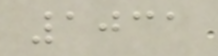1031
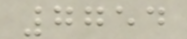7754
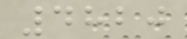4820
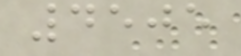4505
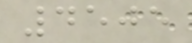4505
